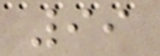99
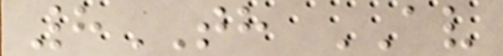8TH AV
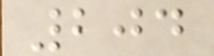204
